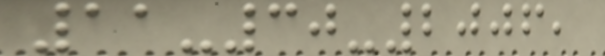11-30-2006,
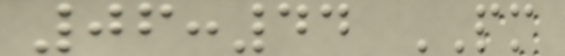06:44 PM
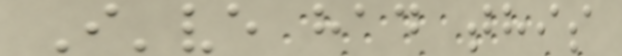I've had this
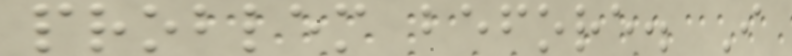problem before. I
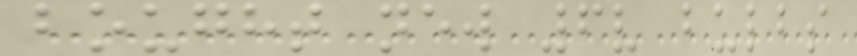bought new 6v bulbs
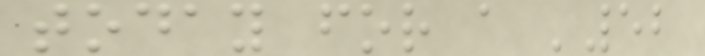today for a '52
